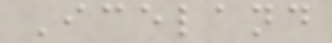Iceland
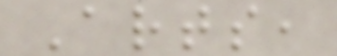Arts,
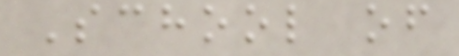School of
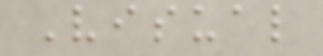Visual
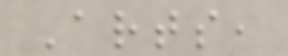Arts,
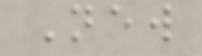New
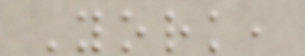York,
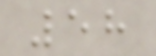58
